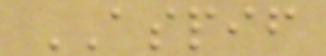ASPIF
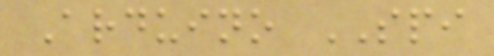Arduino SPI
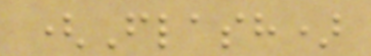(Flash)
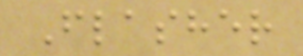Flasher
